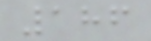186
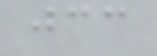jcc
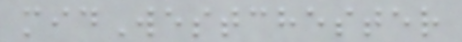midWestchester
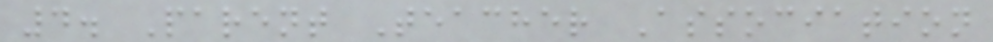4. Parent Teacher Association
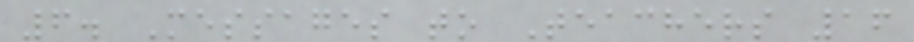6. Messages to Teachers 16
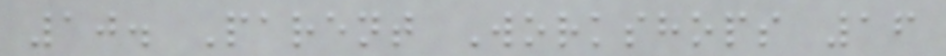10. Parent Workshops 16
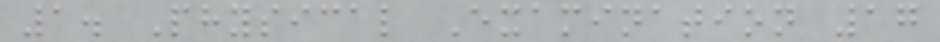1. Physical Examination 17
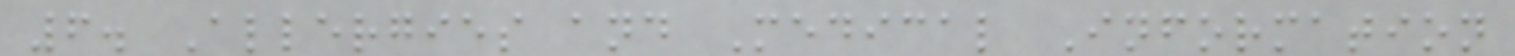6. Allergies and Medical Information
